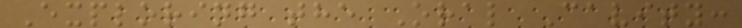Exploring the Oral Cavity:
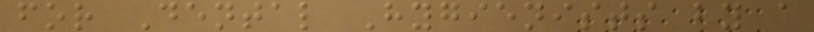for Dental Hygienists by a
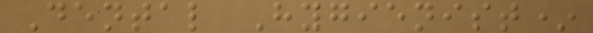Dental Hygienist*
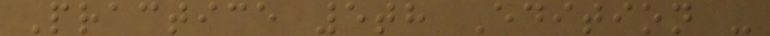Practice 5th Edition -
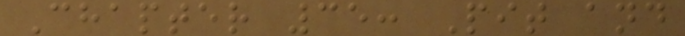Chapter 35: Pit and
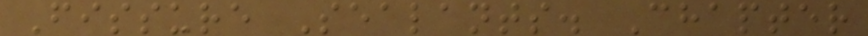Fissure Sealants. Chapter
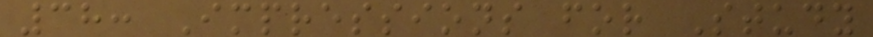38: Impressions for Study
